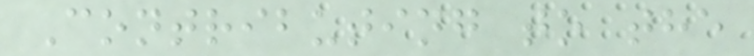Contributing to the
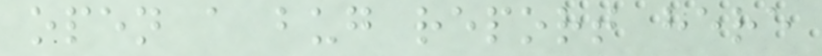open a bug report here
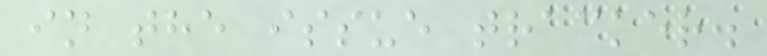in the issue tracker.
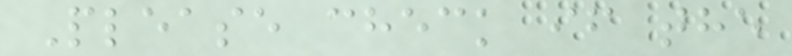Please check if the
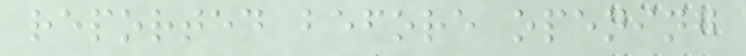reported before opening
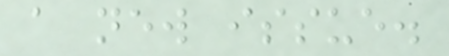a new issue.
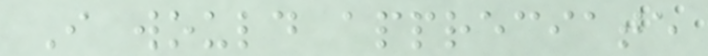I would appreciate
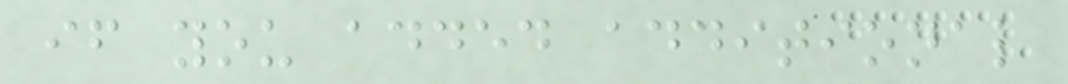if you added additional
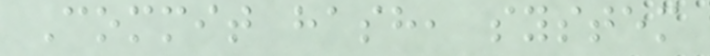Commit hash, system
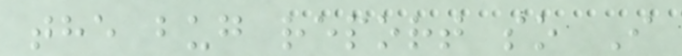the bug report so I
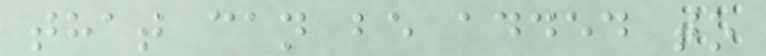that can be added to
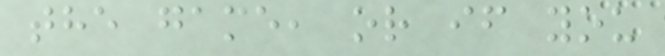the game, or if you
